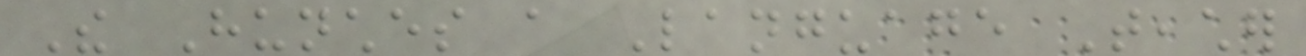The Hunches a Language Teacher
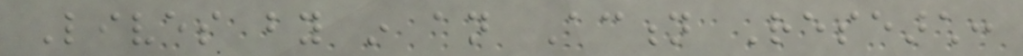Lives by in an Action Research:
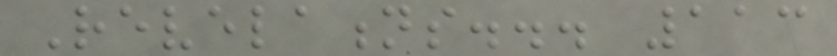Revelations... 113
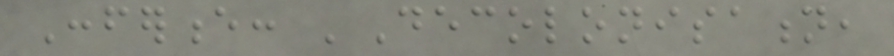Conference: 'Decolonisation,
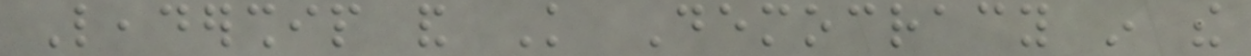Leadership and Knowledge Democracy in the
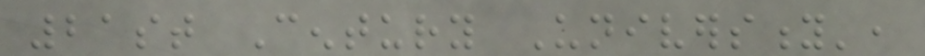21st Century University',
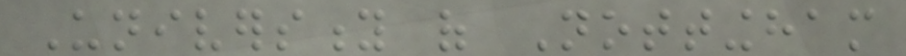University of Nottingham
